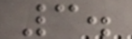3.
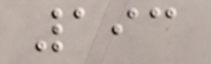193
